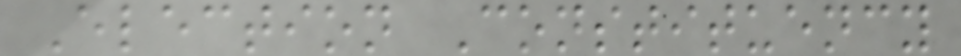Election Constituency
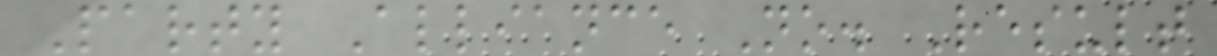Party Alliance No. Result
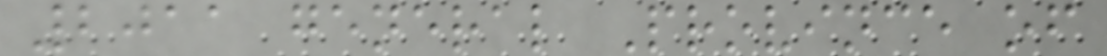2011 general Province of
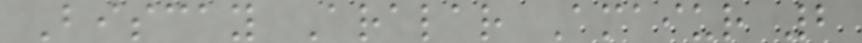Biscay Aralar Amaiur 2
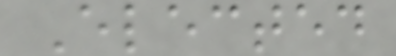Elected
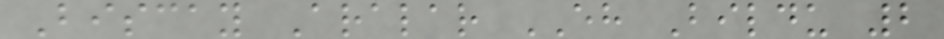Biscay Aralar EH Bildu 2
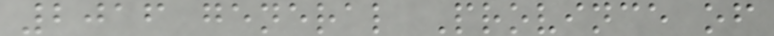2016 general Province of
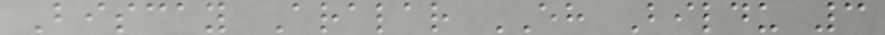Biscay Aralar EH Bildu 3
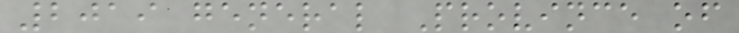2019 general Province of
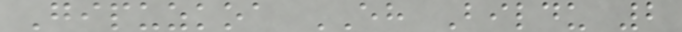Gipuzkoa EH Bildu 2
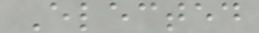Elected
